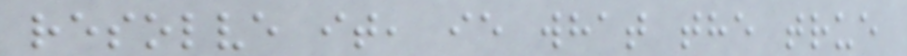resolve it, ie what the true
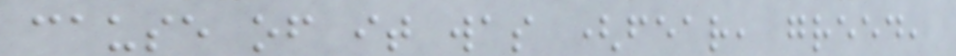cause of it was (fear, greed,
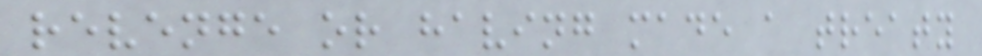revenge or having made a treaty
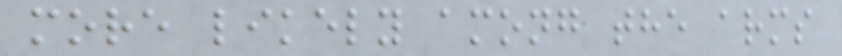more likely among the arms
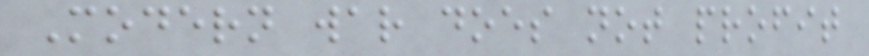Modern war does not profit
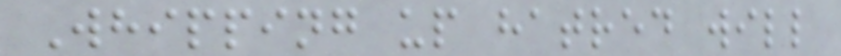Whipping up hatred will
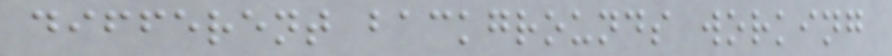different backgrounds working
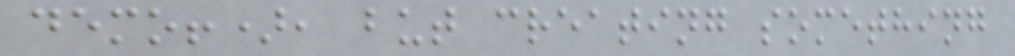demo!), but creating something
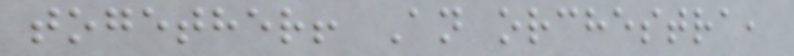together! An orchestra,
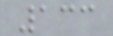133
